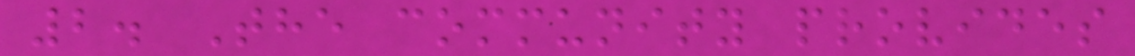2. The community provides
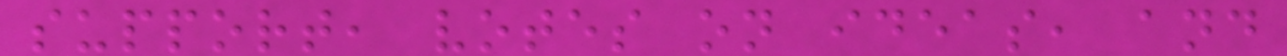support, votes on ideas, and
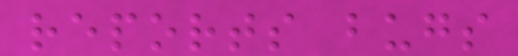reports bugs
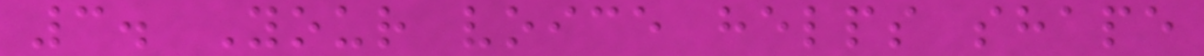3. Your voice helps shape
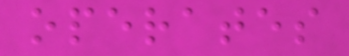operates
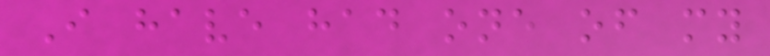I have had one of my
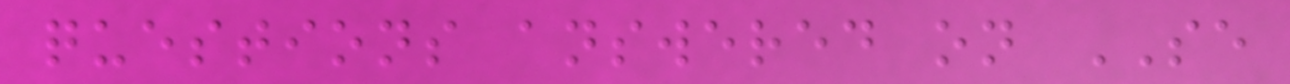questions answered on SE
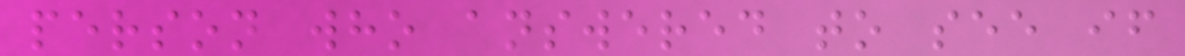person who answered to see if
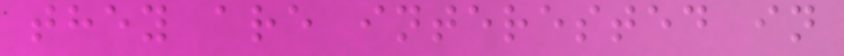they are interested in
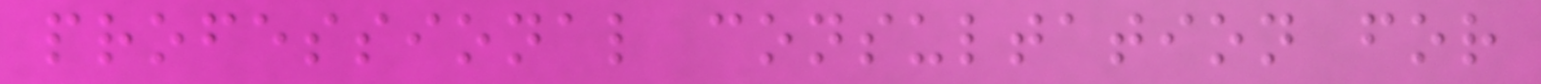professional consultation for
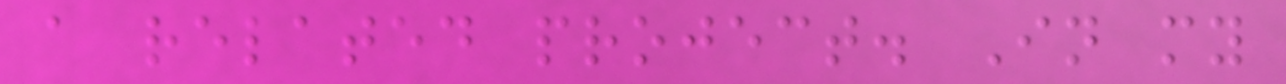a related project. In my
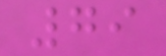79
